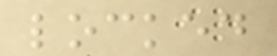locked
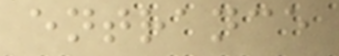entrance
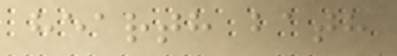hearth bath
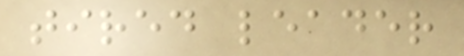tired leader
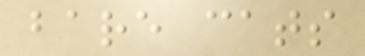bare cats
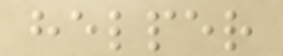helper
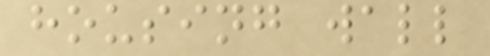housing wall
